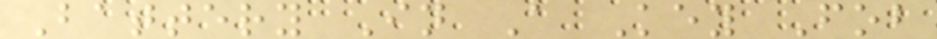Battery In A Key Fob
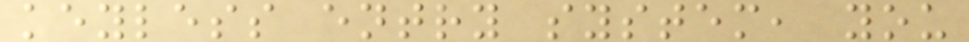keyless entry system, you
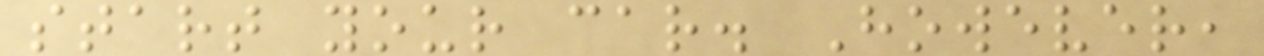start your car. However,
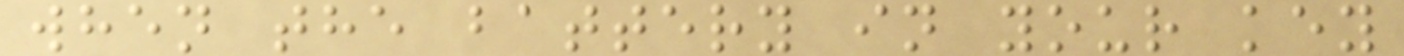when the battery in your key
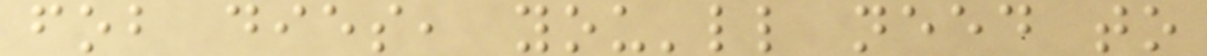fob dies, you'll need to
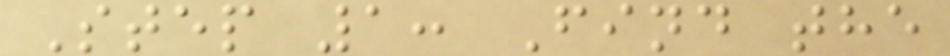Step 1: Find the
